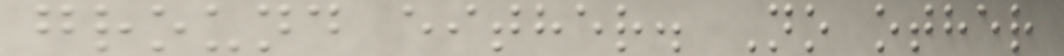ground either. No other
